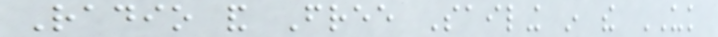Radio and Free Sailing in the UK
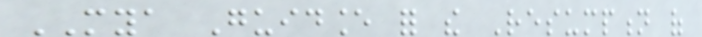MYA Guidance for the Resumption of
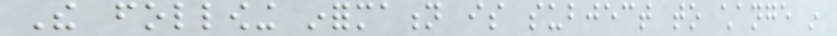The following information is subject to change in
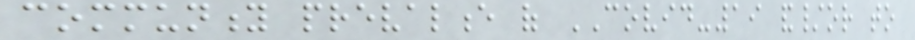community prevalence of COVID-19 and/or to
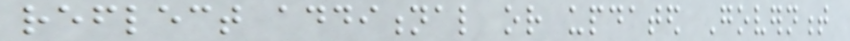reflect additional or updated Government
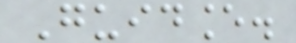Guidance.
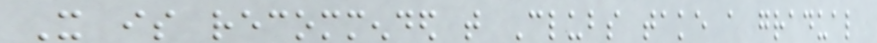It is recommended that Clubs take a gradual
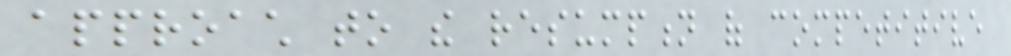approach to the resumption of competitive
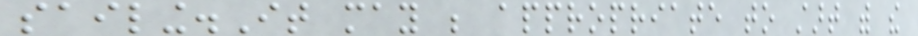sailing.It may be appropriate to start with the
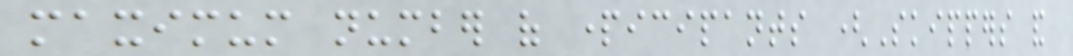maximum number of participants (Skippers and
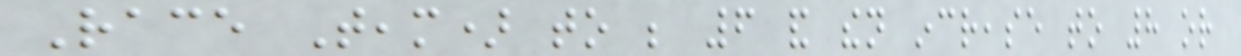Race Team) to be 6 and then increase to 8 or
